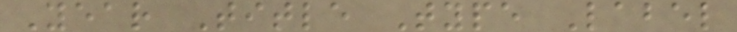Year Title Type Label
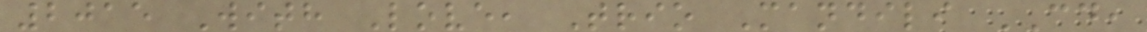2015 With Love, Trio Mandili CD,
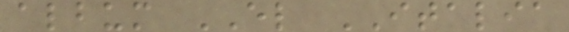album EL ITALIA
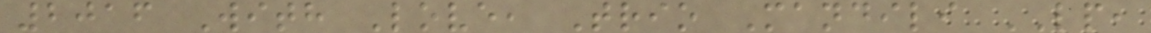2016 With Love, Trio Mandili LP,
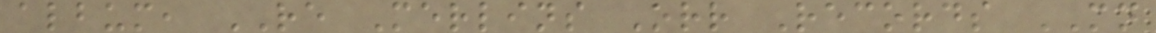album, RE Merlins Orr Records MN
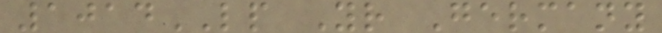1014LP Yr Germany
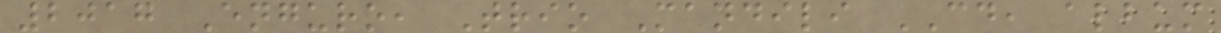2017 Enguro, Trio Mandili CD, album
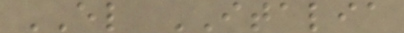EL ITALIA
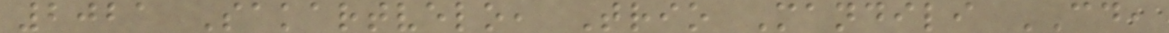2021 Sakartvelo, Trio Mandili CD,
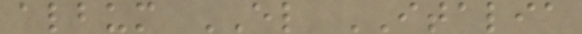album EL ITALIA
